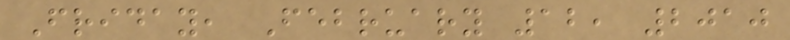Friday, February 12, 2010
